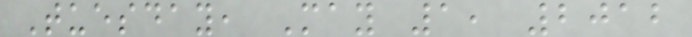Tuesday, May 1, 2012
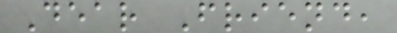Dear Friend,
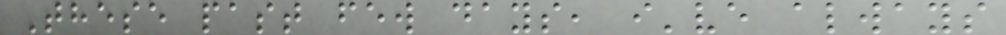These past few days, i've always
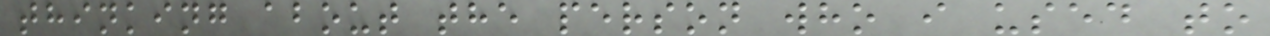thinking about the person who i used to
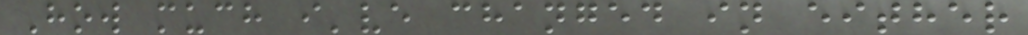How much i've changed in either
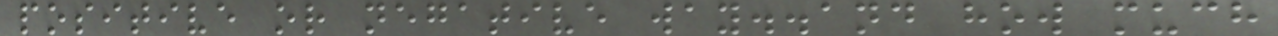positive or negative way..and how much
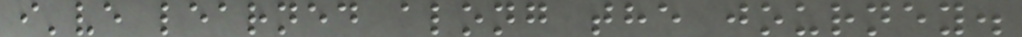i've learned along the journey.
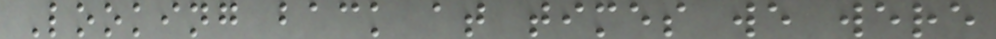Looking back at times we were
